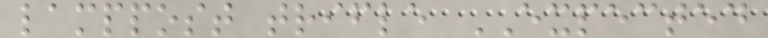lamppost trifle EXPECTED
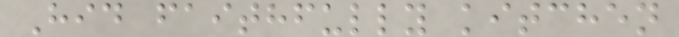Hid faithfully kitchen
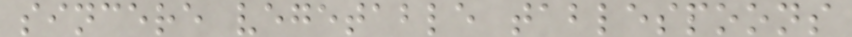sincere vegetable tablespoons
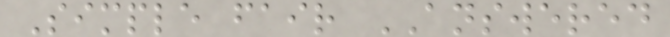Simple fair ANSWERED
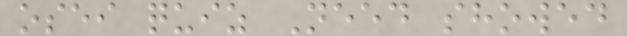osei quiz Need showed
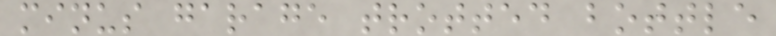minus garage trotted bottle
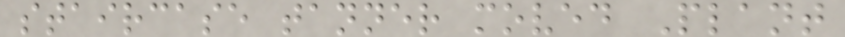staircase tanner moved Plant
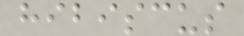hibiscus
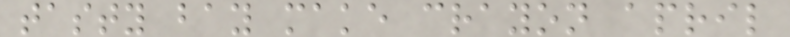tasty bay make crayon april
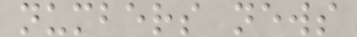numbers news
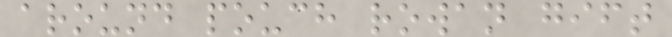around pouch rowan gift
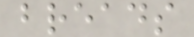breads
